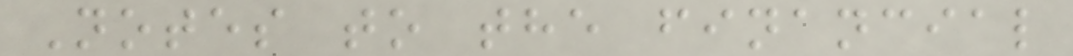Notes to the financial
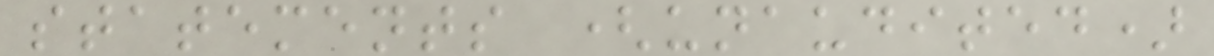statements (unaudited)
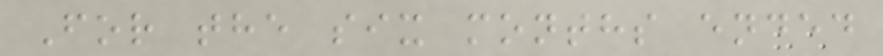For the six months ended
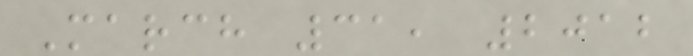March 31, 2012
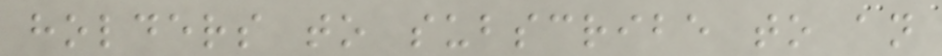holders to subscribe to an
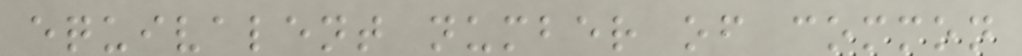equivalent number of common
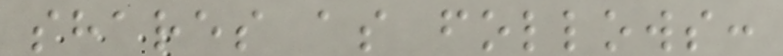shares as follows:
